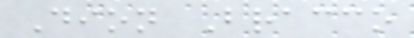Dion Bracco
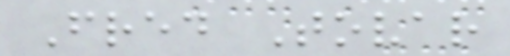Fred Tovar
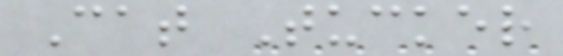Cat Tucker
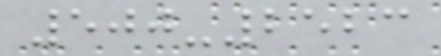500-2523
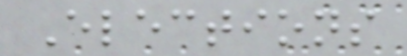Elections
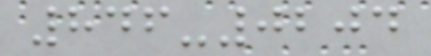846-0204
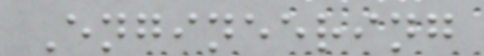Engineering
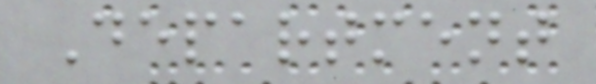Department
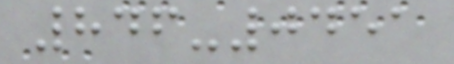846-0451
